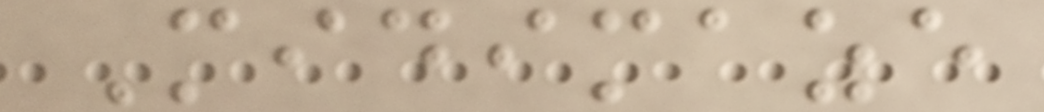Midimaze
